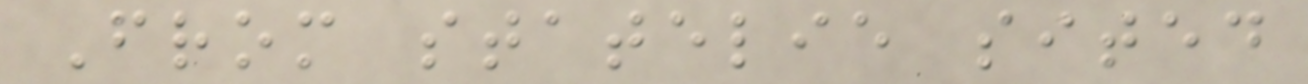From statelie sited
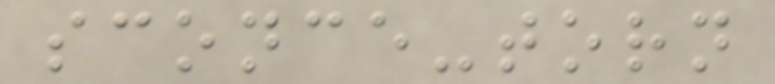sconce-torn
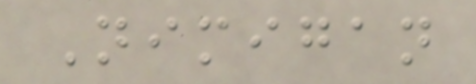Nimigan
